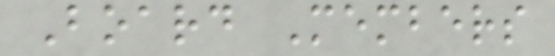Board Members
